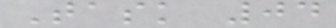Task 04
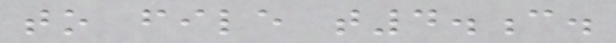to file t4.c.
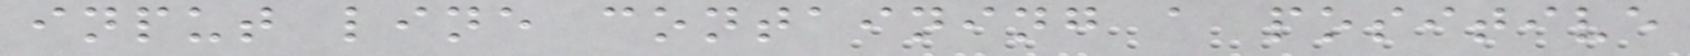input line containing a positive
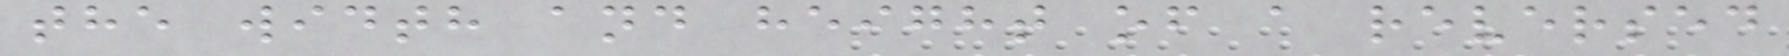the width and height of a reversed
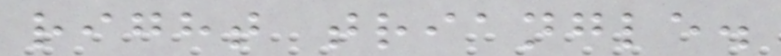right triangle.
